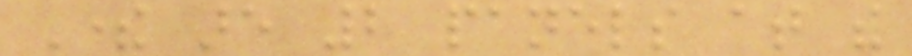There are 2 panels at the
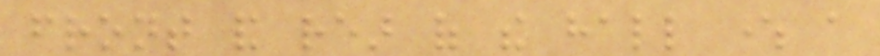front and rear of the hall where a
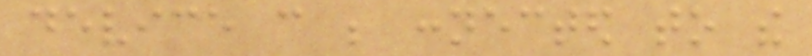device can be connected to the
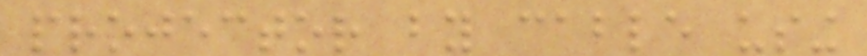projector by cable using
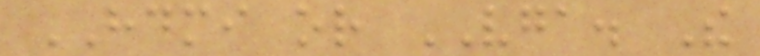HDMI or VGA. The
